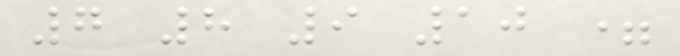7 8 9 10 =
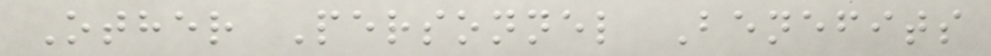Other Personnel Benefits
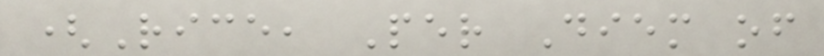(Rice, Per Diem of
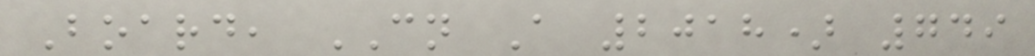Board, CN A 2018) 749
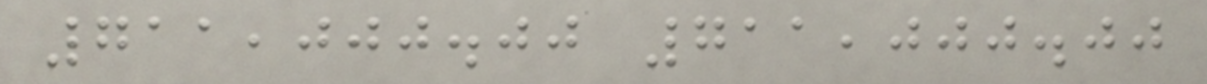711,000.00 711,000.00
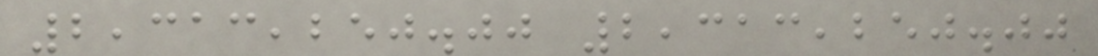2,313,250.00 2,313,250.00
